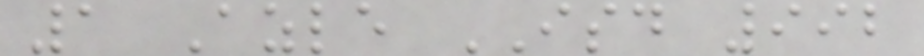1 Azle ISD 992
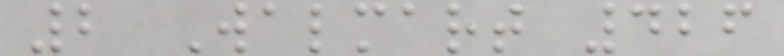2 Walmart 426
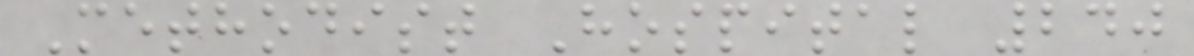Methodist Hospital 240
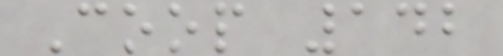Coop 142
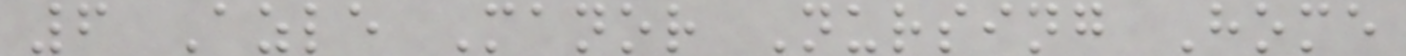6 Azle Manor Nursing Home
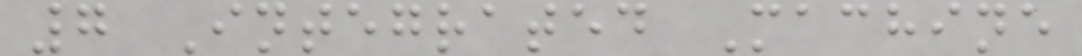7 Integrated Machine
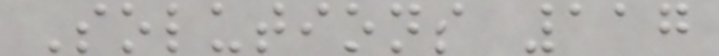Solutions 117
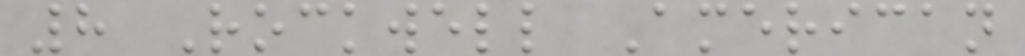8 Rockwell American
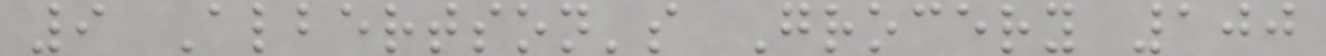9 Albertson's Grocery 100
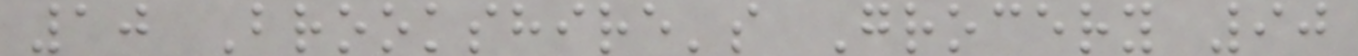10 Brookshire's Grocery 90
